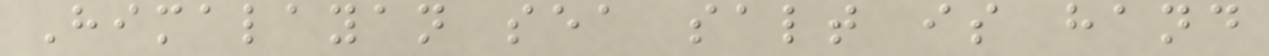Himalayan sea salt is hand
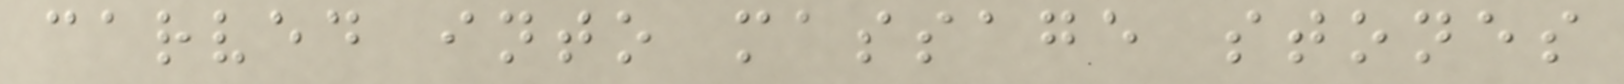carved into massage stones
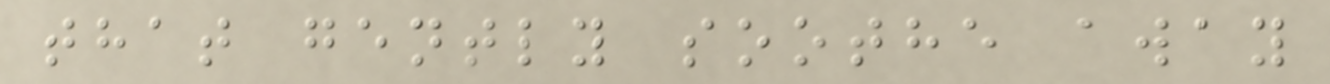that gently soothe away
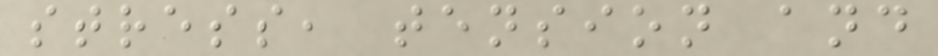stress, tension and
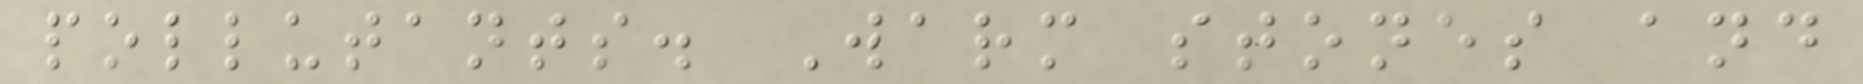pollutants. Warm stones and
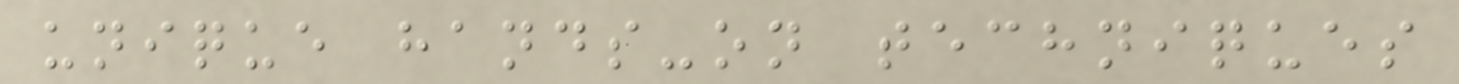unique hands-on techniques
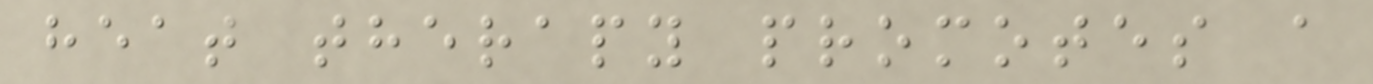heat therapy promotes a
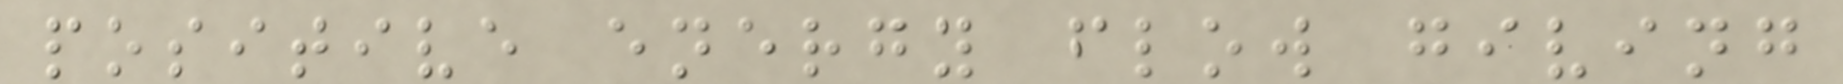positive energy flow giving
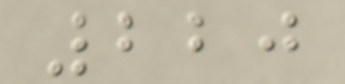220
